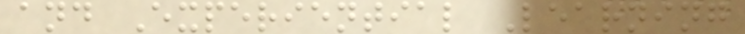and Experiential Learning
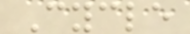Cycle
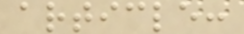article:
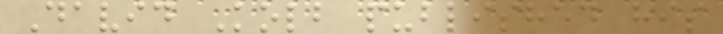David Kolb published his
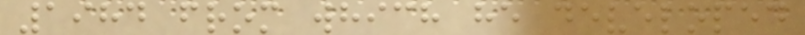1984 from which he developed
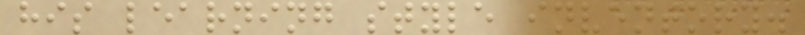his learning style inventory.
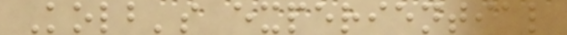Kolb's experiential
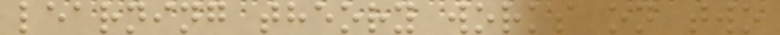learning theory works on two
